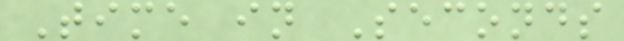Time in Seconds
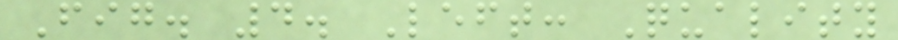Fig. 4. Left: Quality
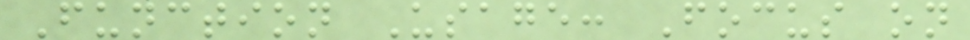Function Usage: Focus on
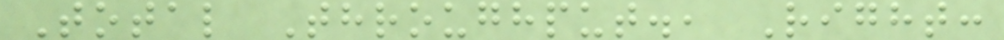Total Throughput., Right:
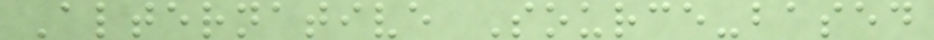Alternative Source-based
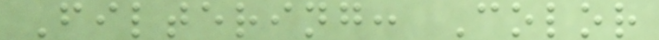Filtering: Color
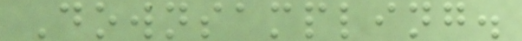Downsampling.
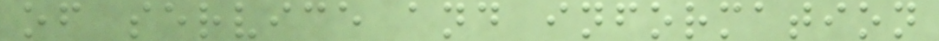of service and information
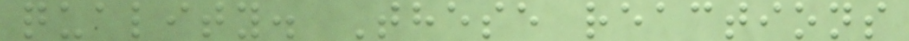quality. These reactions
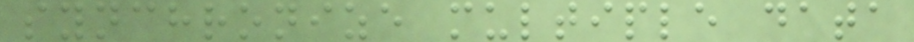synchronize multiple data
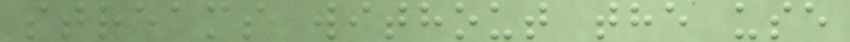streams without the use
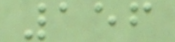156
